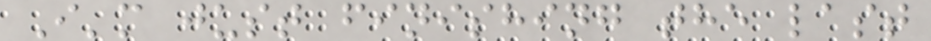I'm just finishing the last
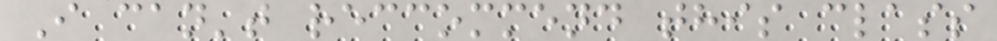I can't reccommend this class
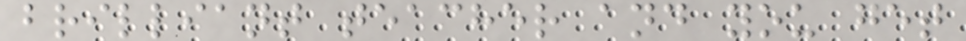brilliant teacher and you get
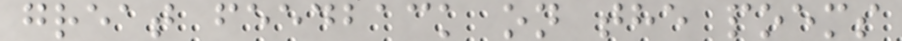great feedback on the poems
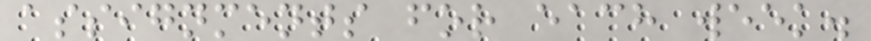assignments for each week.
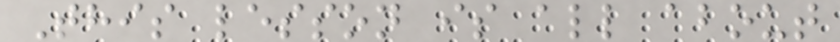This lesson is all about
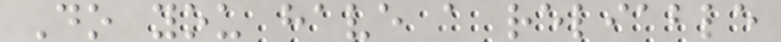Do you have a reliable
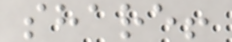share!
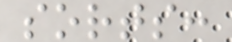sorts:
